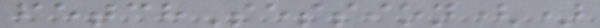fetchSession()
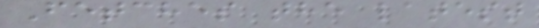Fetches the latest
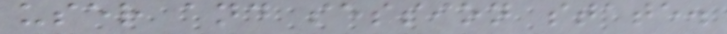user and session state.
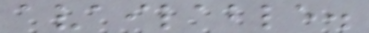available.
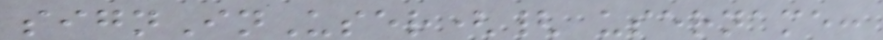signInUser({ username:
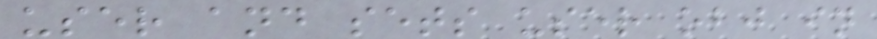user and sets user obj in
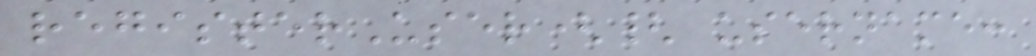registerUser({ username:
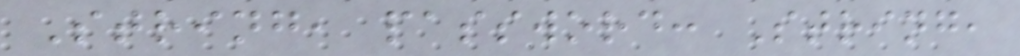String, password: String,
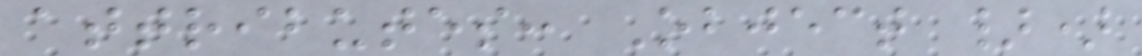attributes: Object })
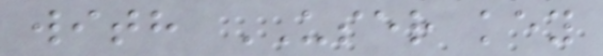with USER key
